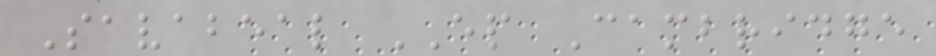Savabeal EP Cambridge
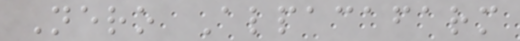Nero Alpacafarm
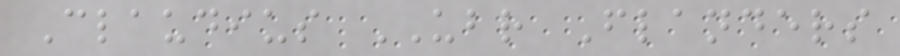Claudius UBR Flanders
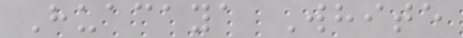Huacaya White
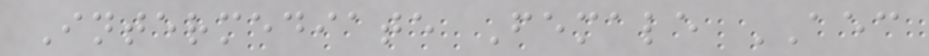Intermediate Female AEC
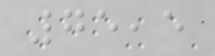75,5
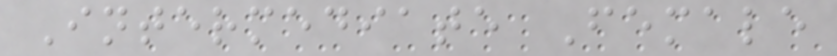Intermediate Female
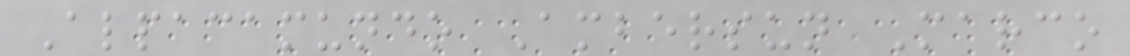Alpacamundo Ambersun Marco
